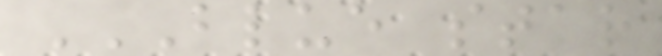BLUE STAR
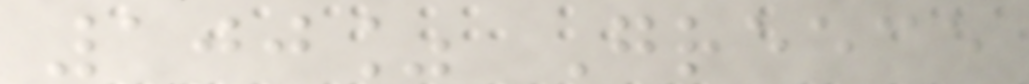100% Greece
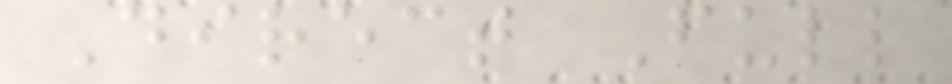Direct Full
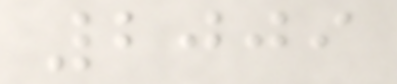2009
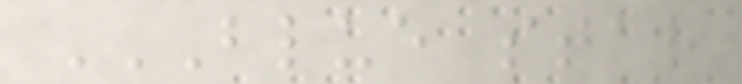BLUE STAR
